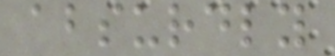absurdly
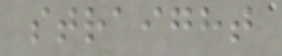straight
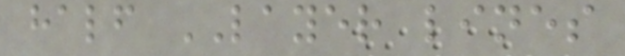half LAYER lines
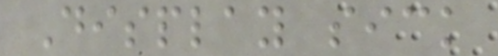Display sick
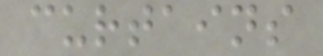curtains
